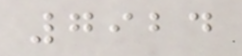7924
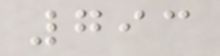793
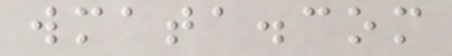wmata.com
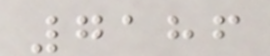7186
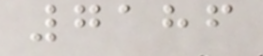7186
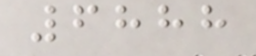6888
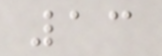13
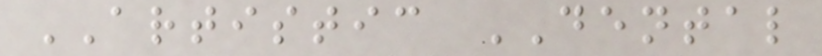ARTISTIC DENTAL
